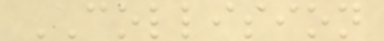COLLISION
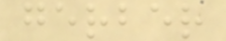gerber
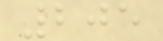205
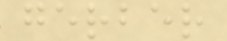gerber
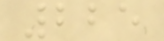225
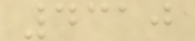4310
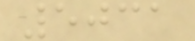5031
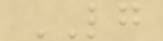LG
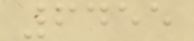6455
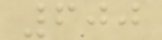600
